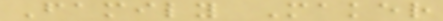Family Maker
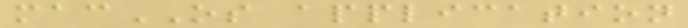macOS application
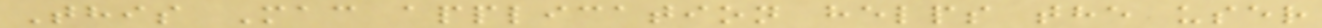This Mac application helps the user
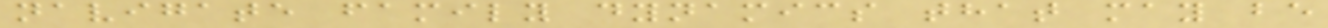navigate family dynamics that may be
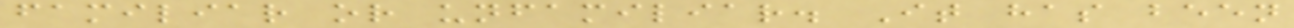familiar or unfamiliar. It has been
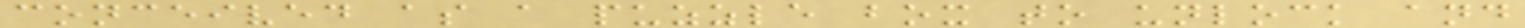conceived as a puzzle box to unlock and
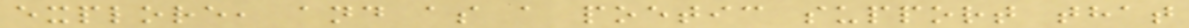explore, and as a poetic support that
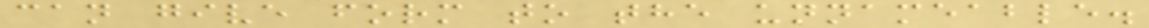can give form to the unnameable.
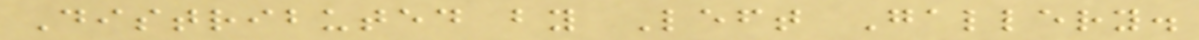Distributed by Left Gallery.
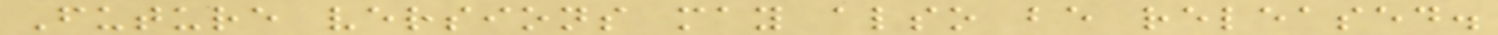Future versions may also be released.
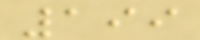199
